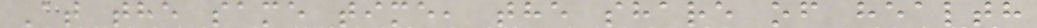At the same time, the share of health
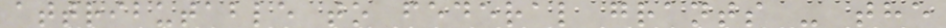attributable to federal grants - the
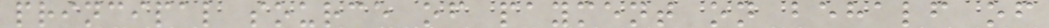principal source of payment on behalf of
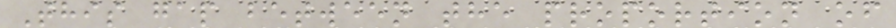This gap between the proportion of
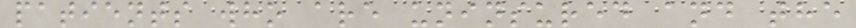patients who are uninsured and the
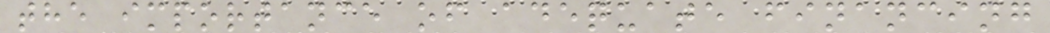the importance of adequate financing
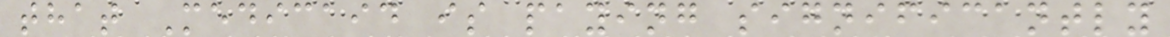that Medicaid is paying significantly
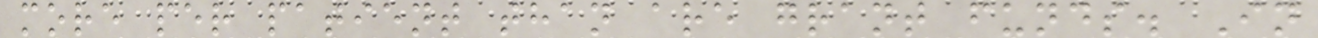more per patient than are grant funds. In
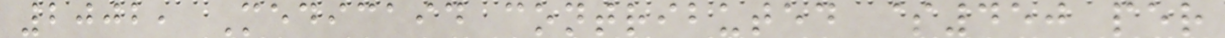2002, Medicaid contributed $450 per
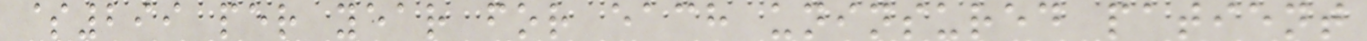$299 per year for each uninsured patient
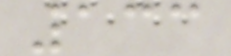133
